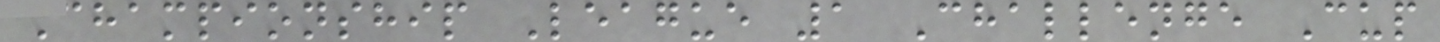Championship League 1 Challenge Cup
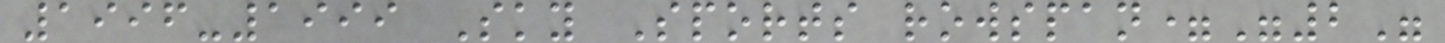1996-1999 Sky Sports rowspan="2"
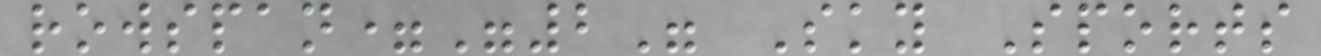rowspan="2" Sky Sports
